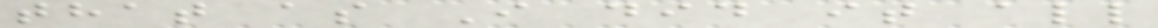that as I did it all
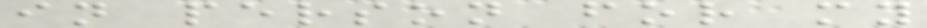in person for my
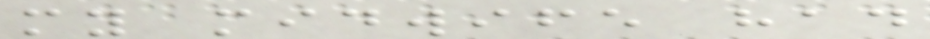my midwife had
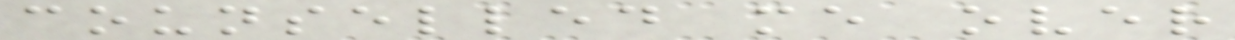counselled me over
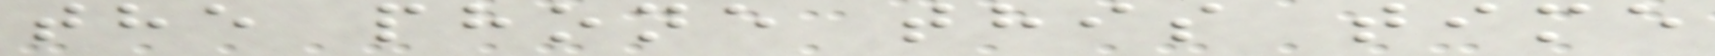the phone this time
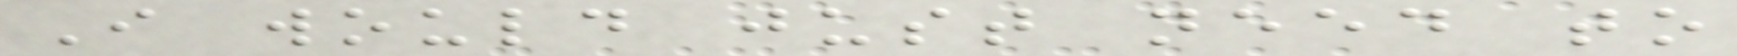I would just need to
